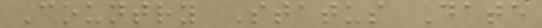Country Status Date
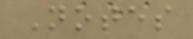Notes
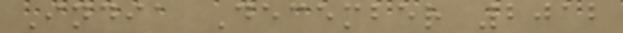India December 2012
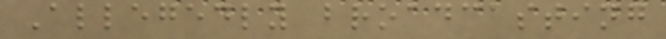Allegedly broadcasting
